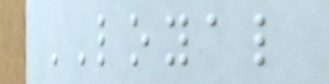LOYAL
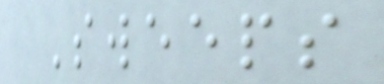Sweeps
